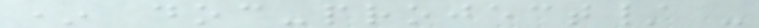* doc-project/ -
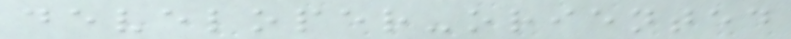developer-oriented
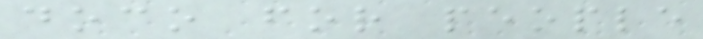doco for people
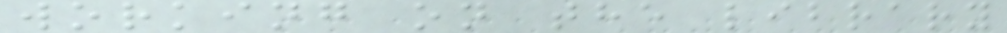working on the library
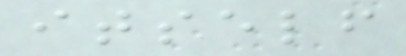itself
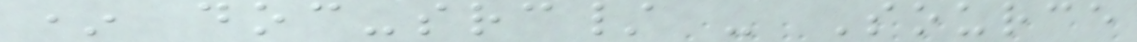* doc-src/ - Source
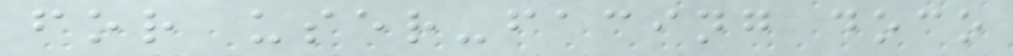for user-facing doco
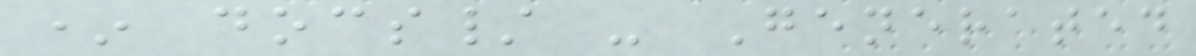* docs/ - Generated
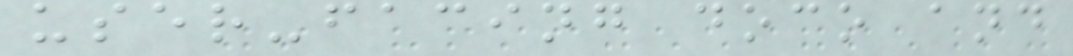user-facing doco and
